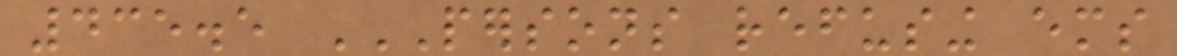435.5 PERSONS REFUSING EMS
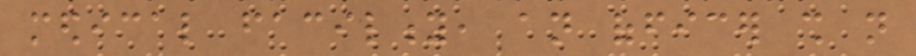medical facility, an officer shall not
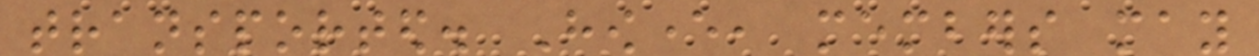transported. However, members may
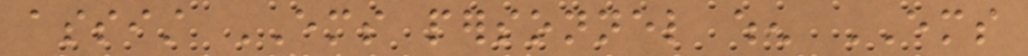assist EMS personnel when EMS
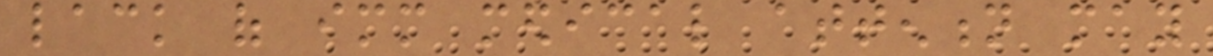lack of immediate medical attention may
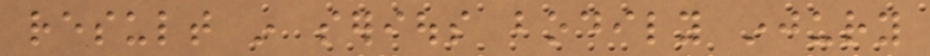result in serious bodily injury
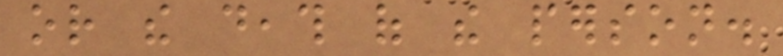or the death of the person.
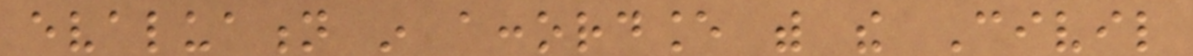evaluation in accordance with the Civil
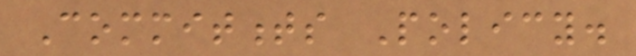Commitments Policy.
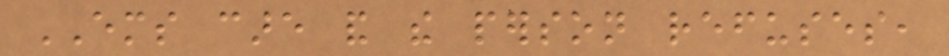EMS care and the person refuses,
